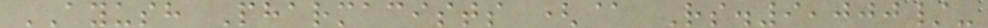AYUSH Pharmacists (@ Rs.9,000/-
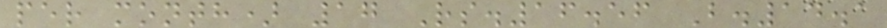per month) 17 Rs.16.56 B.14.1
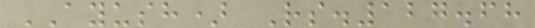AYUSH) Rs.127.68
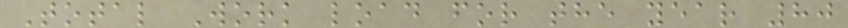Total Work load for the year 80
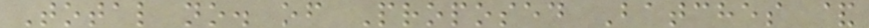Total no. of Proposed Batches &
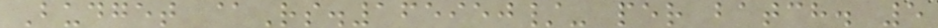Budget @Rs.165950/- per batch. 5
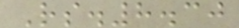Rs.8.30
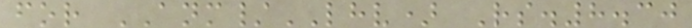for ANM/LHV) Rs.8.30
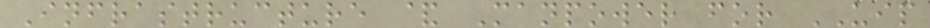Infrastructure & Manpower for UIP
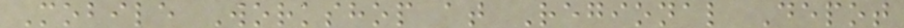Mobile Workshop at Regional Depot
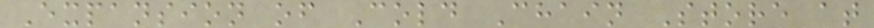Expansion of Cold Chain Store at
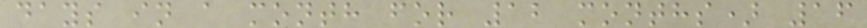days in a month for 12 months) 16
